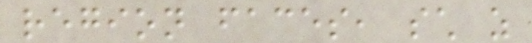region faces, such as
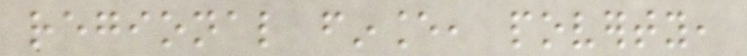regional finance, poverty,
